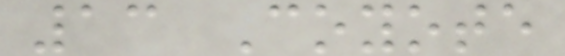13 Coyote
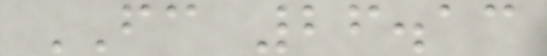FC 26.13
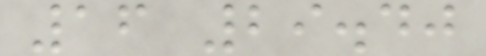16 29.40
